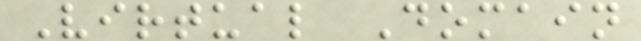Virtual Domain
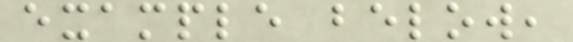example below,
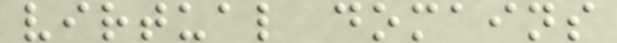virtual domains
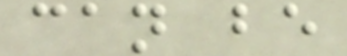can be
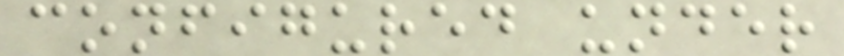configured under
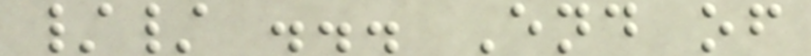// ... End of
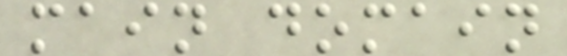main domain
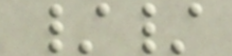//
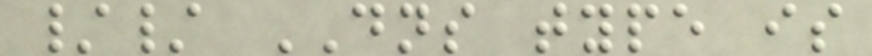// DNS type is
